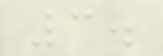3.
